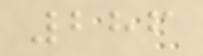286
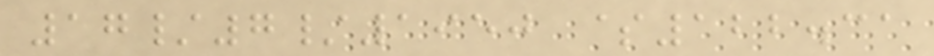17/7/1950 $122.31
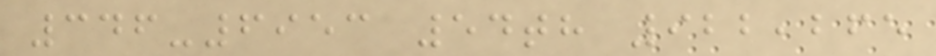346-6953 54th 922,265
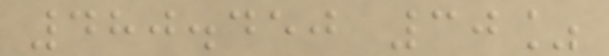480.450 30%
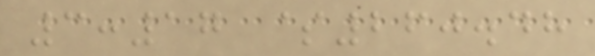3:17 $260.48
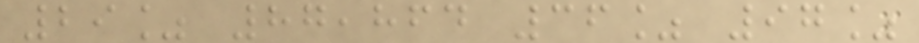29% 87,864 36% 97%
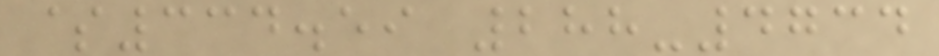$334.59 288-4734
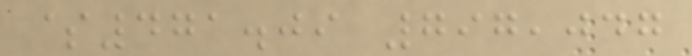$471.09 797,047
